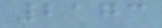2173
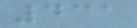431
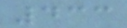433
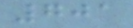701
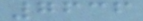7636
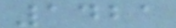1421
